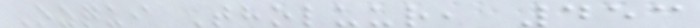Ozqui Tholuur, 453
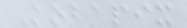Kobapix
